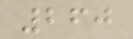260
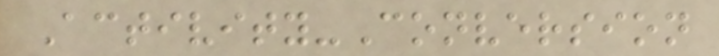Activity-Conversion
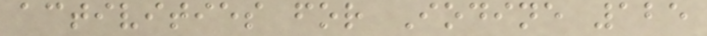activities for Iodine 125
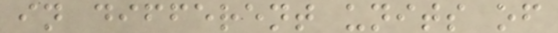in different units of
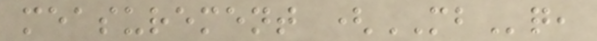measurement (MBq,
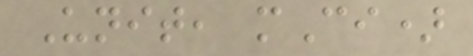Unit, mCi)
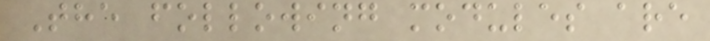The following modules are
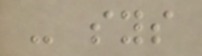- sys
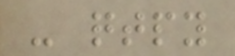- qtpy
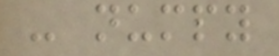- numpy
